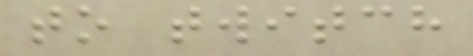to twitch
